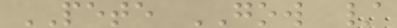PETE GOW /
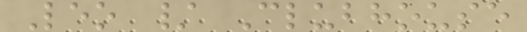Leo / Clubhouse
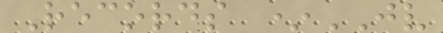Records *JV
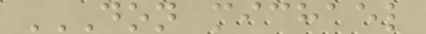DON MICHAEL
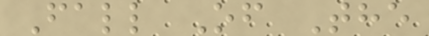Fall Of The
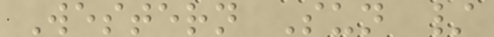Western Sun /
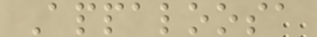Appaloosa
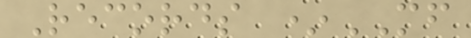Records *MF
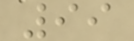99
